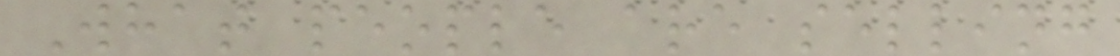What people are selling
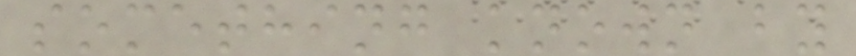something known by
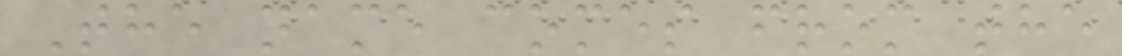The name comes from the
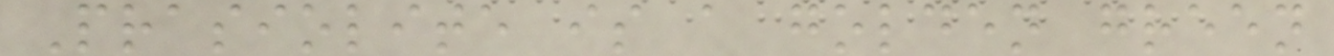Prasiolite is a golden green
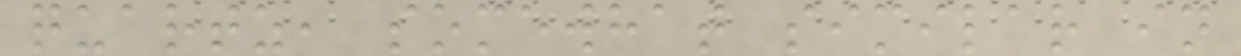quartz, somewhat similar in
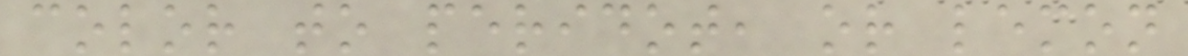color to peridot, or lemon
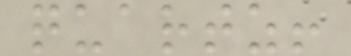quartz!
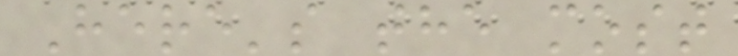Here's the most
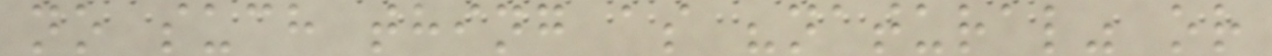no such thing as "natural" or
